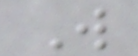W
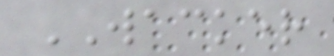WACKER
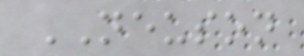NEUSON
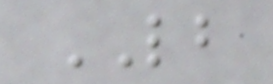LB
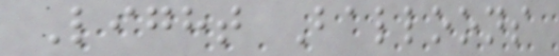Light Balloons
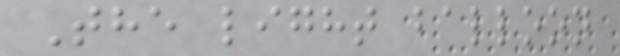The light balloon
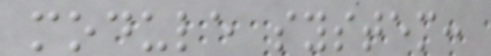module system:
